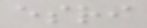esri
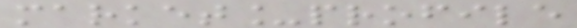market_profile
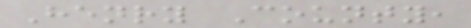Henry County,
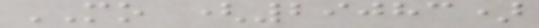MO (29083)
